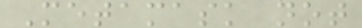Metamask not
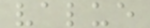value
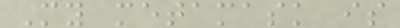My metamask is
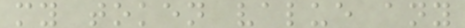my token value any
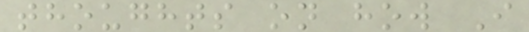thoughts on how I
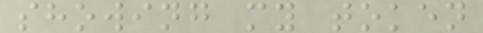showing my token
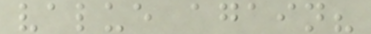value again?
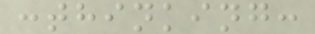:thinking:
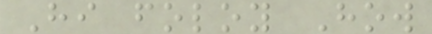Hi foloy How
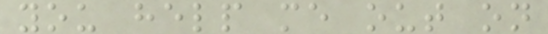you help me out on
